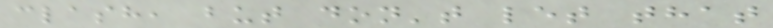clash, but don't let that
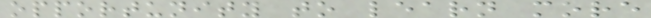opportunity to learn more
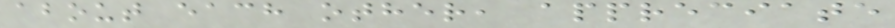about each other, appreciate
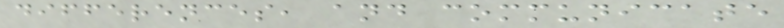differences, and communicate
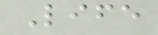Life
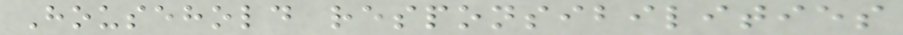Household responsibilities
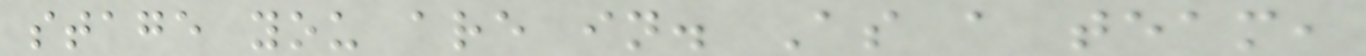stage you are in. As a team,
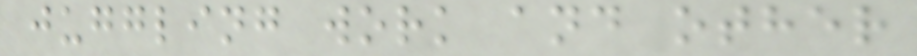juggling work and other
